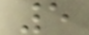5
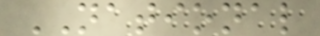NATIONAL
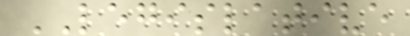LEGISLATIVE
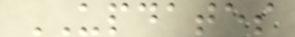UPDATES
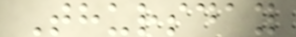Thursday
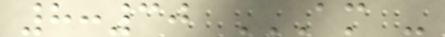8:30 AM -
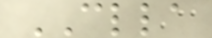CLLA
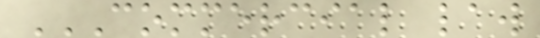COMMERCIAL LAW
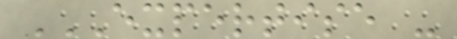EXPERTISE -
